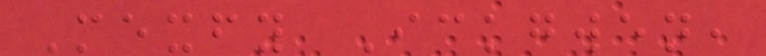Mexfy Ickgwen,
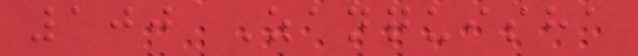100 Zanquisha
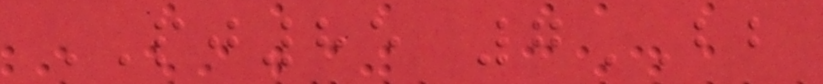PJ85 7BB
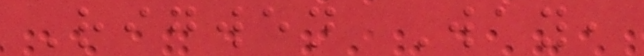Rigwen Way,
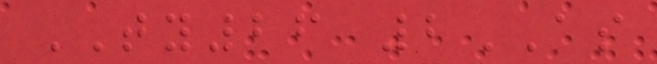TY26 2AS
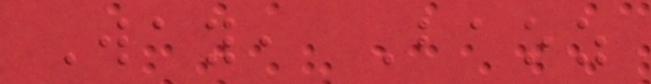Way, Baoz
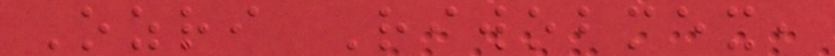Ozri Riwobmex,
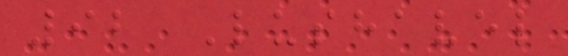92 Lushavel
